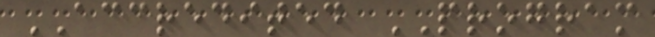ACCREDITED PROGRAM
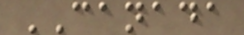CANADA
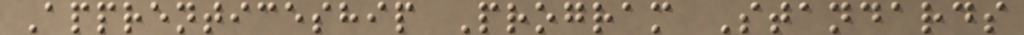Apprenticeship Program Standards
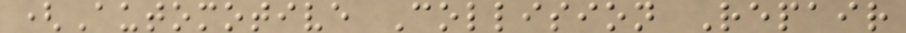(Automotive Collision Repair
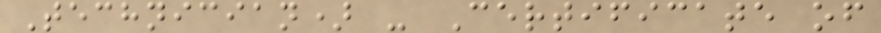Technician) - Certificate of
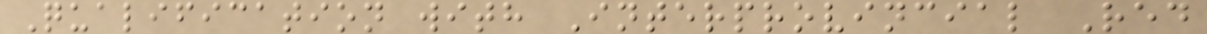Qualification with Interprovincial Red
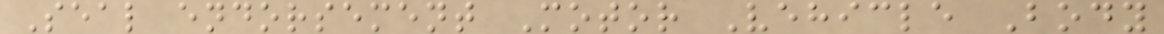Seal endorsement Motor Vehicle Body
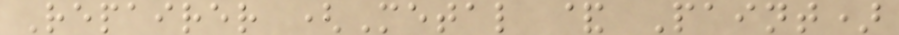Repairer (Metal & Paint)
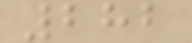282
